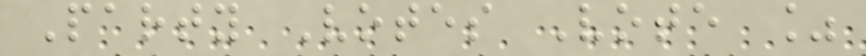Party Votes Vote %
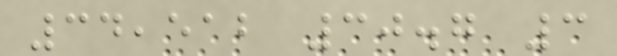34,512 30.7 3
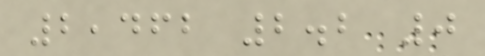2,462 2.2 0
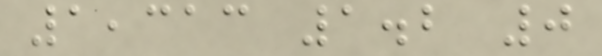1,313 1.2 0
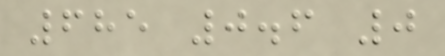685 0.6 0
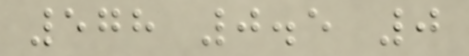578 0.5 0
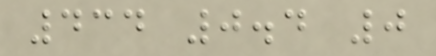434 0.4 0
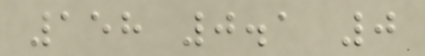158 0.1 0
